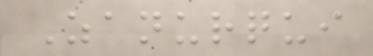Zanurqui
